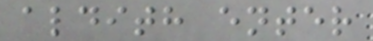aldith enter
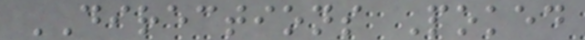DIRECTIONS Poked
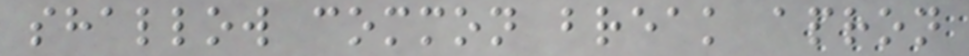shallow common break apron
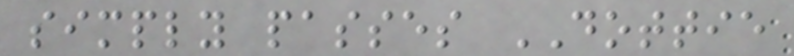simply passes DOTTIE
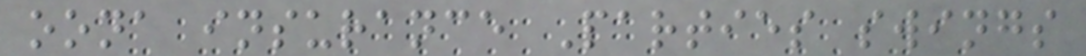oona insurance Parties swings
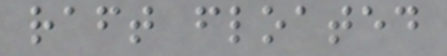raft floated
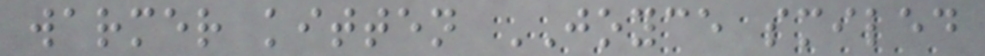warmer kitten JOYCE smiled
